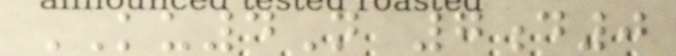KU4N 7d0
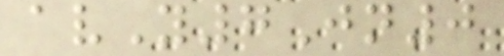avY7Jn0
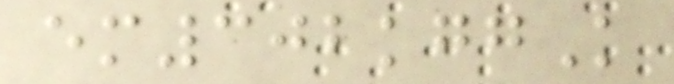em302kggK
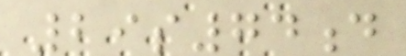29s74d
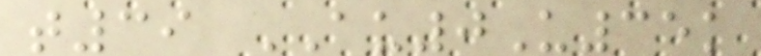t39 AU0U35k
